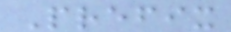Prefix
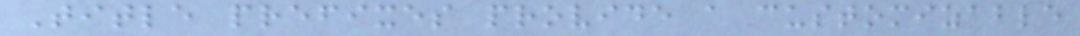Title prefixes provide a customizable
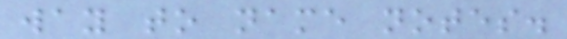way to name notes.
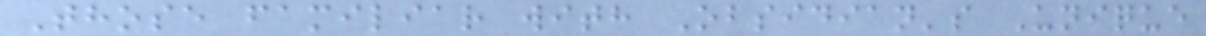Those familiar with Obsidian's Unique
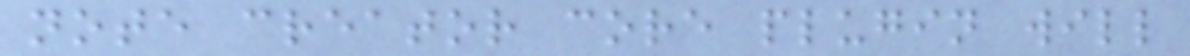note creator core plugin will
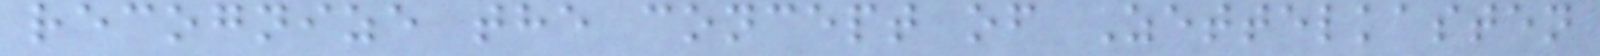recognize the concept of Zettelkasten
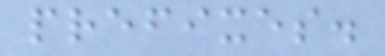prefixes.
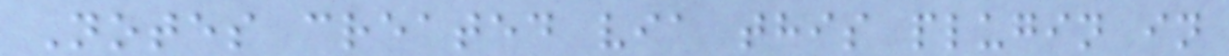Notes created via this plugin in
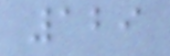129
